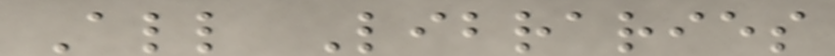All Libraries
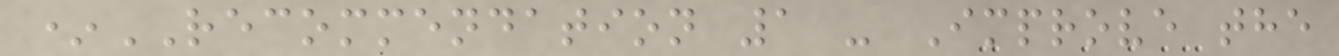*RECOMMENDATION 1 - Improve the
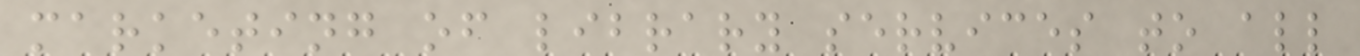marketing of library services to all
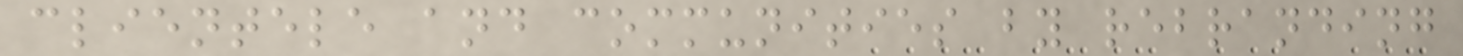clientele and communities by rebranding
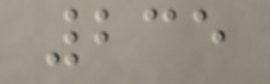235
